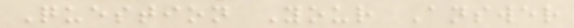Question Your Answer
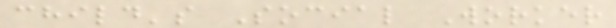child's Social Worker
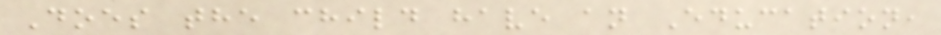Does the child have an Education,
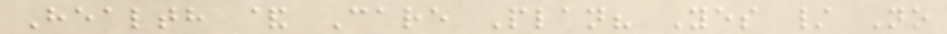Health & Care Plan? Yes / No
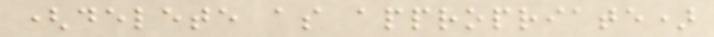(delete as appropriate)
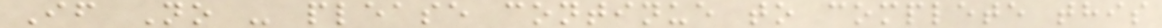If No - please continue to complete this
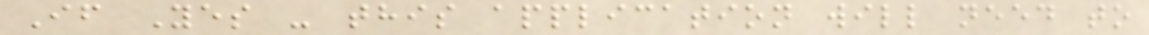If Yes - this application will need to
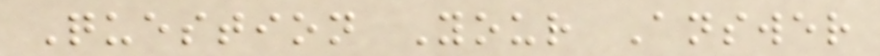Question Your Answer
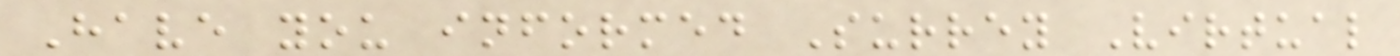Have you informed Surrey Virtual
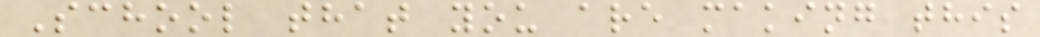School that you are making this
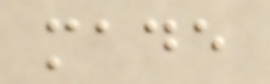made
